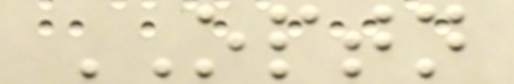OPTN
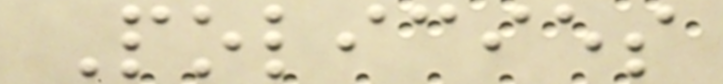Policies
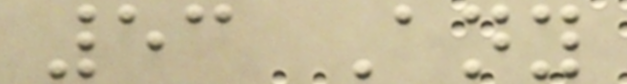53 Any
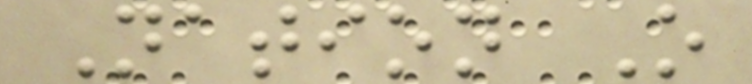Nation O
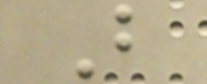B
